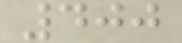400
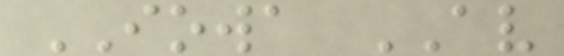IOWA AV
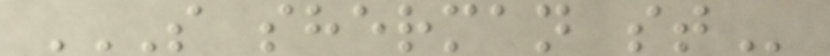S SHERMAN ST
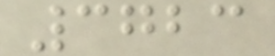3723
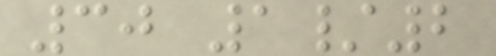30 1/2
